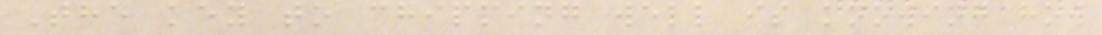The key to chipping well is knowing how
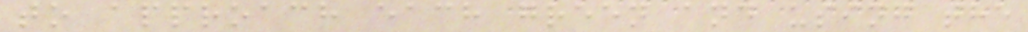to approach each green and using the
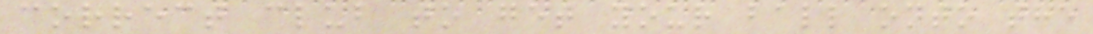correct club to get your ball onto the
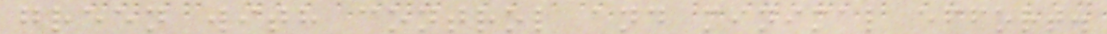green with control and minimal effort.
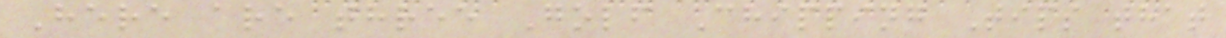Here are three Golf Chipping Tips that
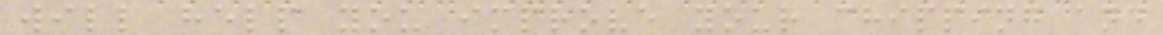will help you improve your chipping and
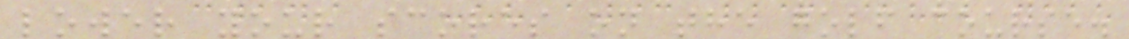lower your scores on the golf course.
